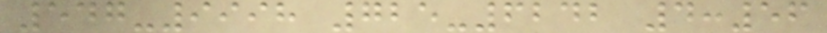547-9998 725-6242 4:56
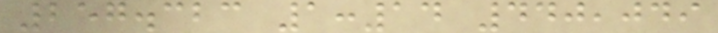257.323 1:14 440,049
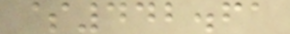$442.61
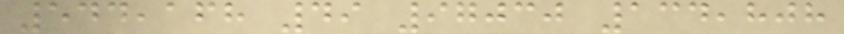544,168 49 97030 134,808
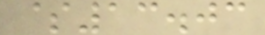$13.03
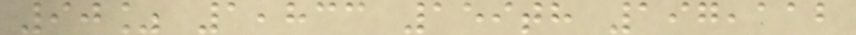90% 1,833 159th 197,112
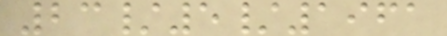23/5/1961
